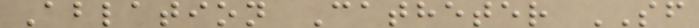Ablation Catheter SF
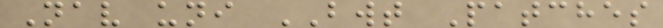Nav uni BWT Patches
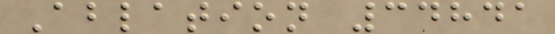Ablation 34841
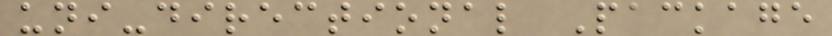uni-directional Package
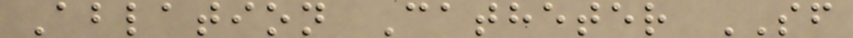Ablation Catheter SF
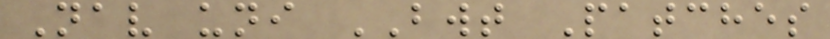Nav uni BWT Patches
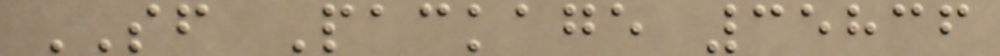SF Package 35836
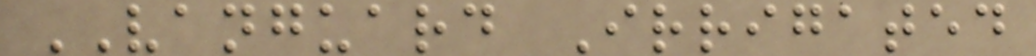VANGUARD Irrigated
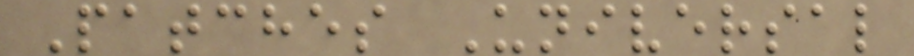Patches Universal
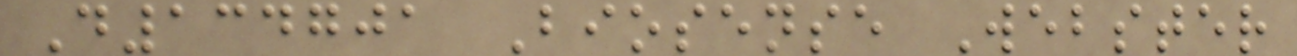D134701 Biosense Webster
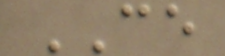CE
